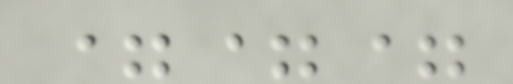===
